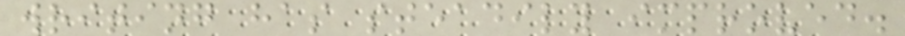writing has steadily improved.
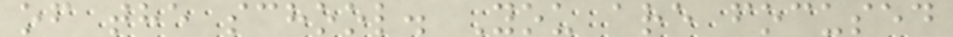of the school. You are focused
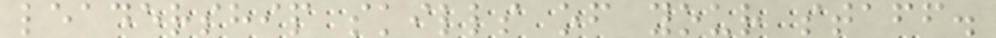leadership skills of your staff.
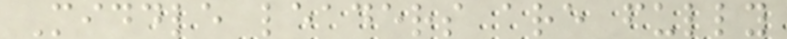Middle leaders are fully
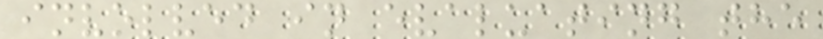involved in evaluating the
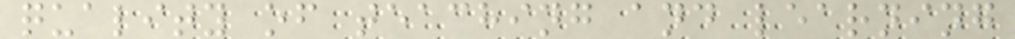quality of teaching and learning
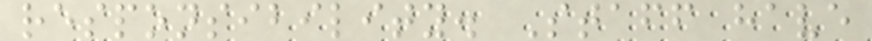responsibility. Staff have
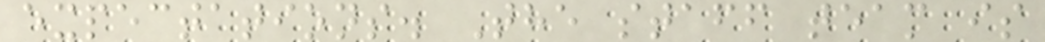expectations. The staff team is
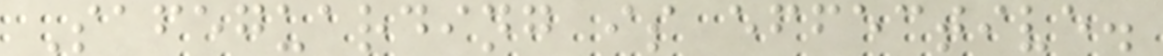Safeguarding is effective.
